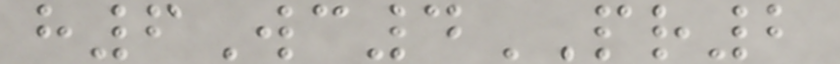h6Wc4PR2
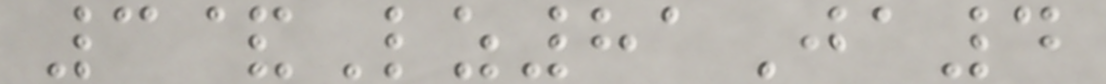3&Lz81Ja4
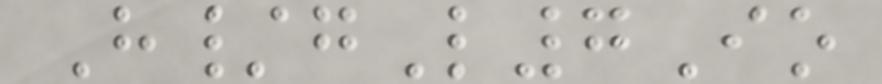H/gL7Io
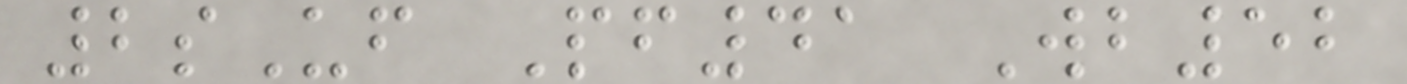2sUf Pf41 Wb52
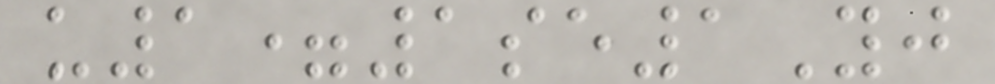u1=1se1Yj
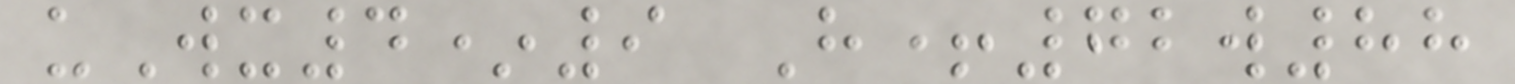uWx4*9 H+72w88
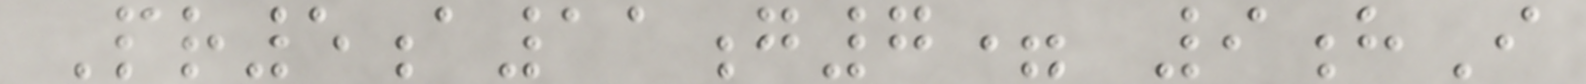Pr5a11g7= 9hI
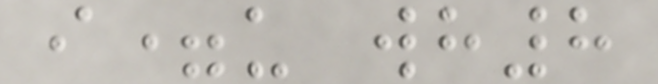i=u wh8
